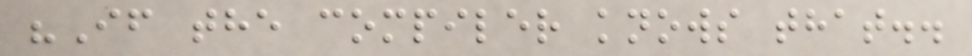"If the compiler knows that..
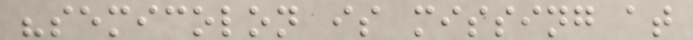"semicolon is missing at
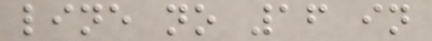line no 16 in
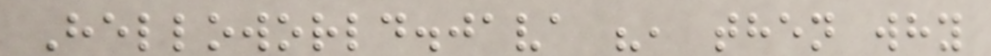Helloworld.java ", then why
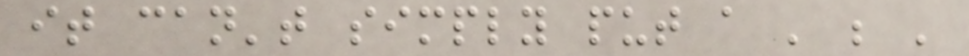it can't simply put a ' ; '
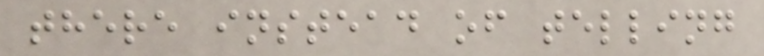there instead of telling
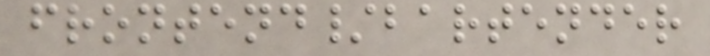frontend/bartender
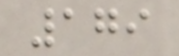179
